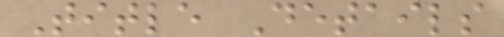Title Details
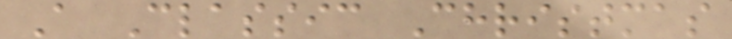A Classic Christmas
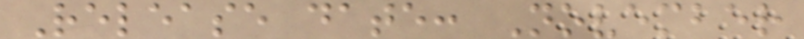Release date: November
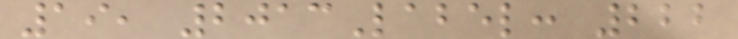19, 2013Label: 222
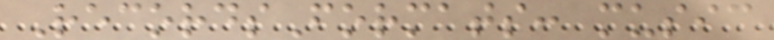RecordsFormats: music
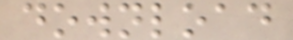download
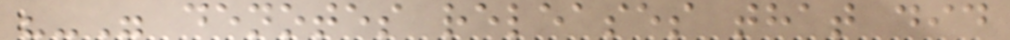"-" denotes releases that did
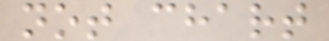not chart
